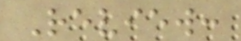Review:
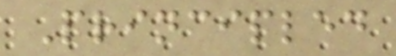Principled
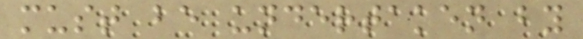must be undertaken by
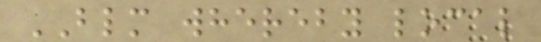BLM whereby local
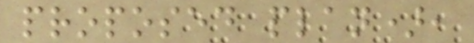proposed plan),
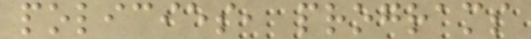policies, programs
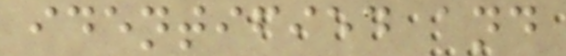identified and
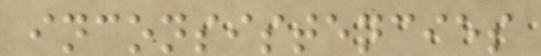inconsistencies
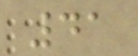41
